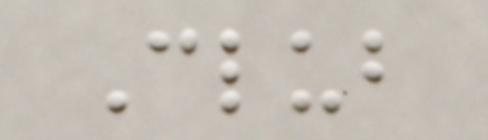Club
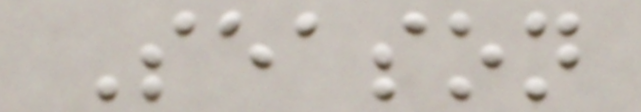Season
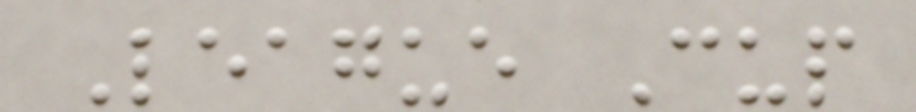League Cup
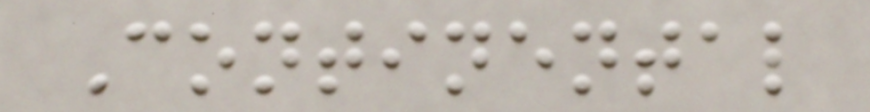Continental
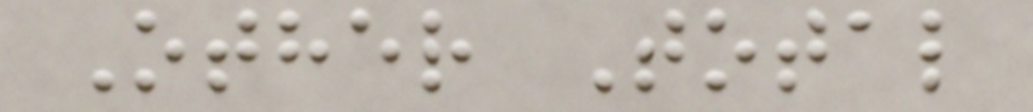Other Total
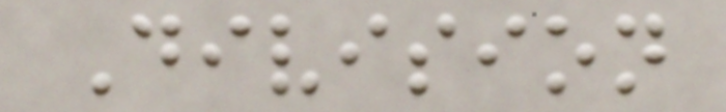Division
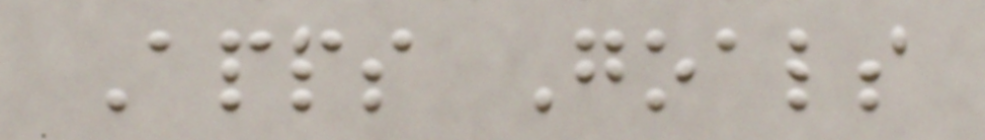Apps Goals
